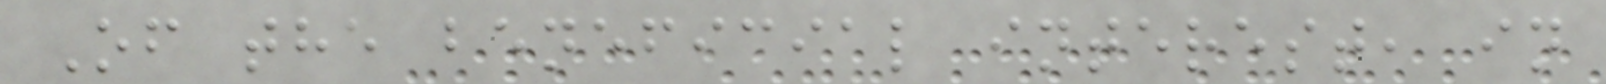Of the beneficial interest, in
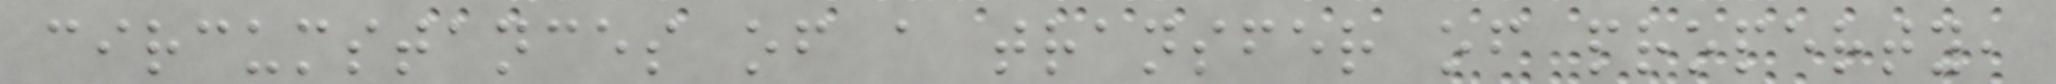circumstances of a transfer of property,
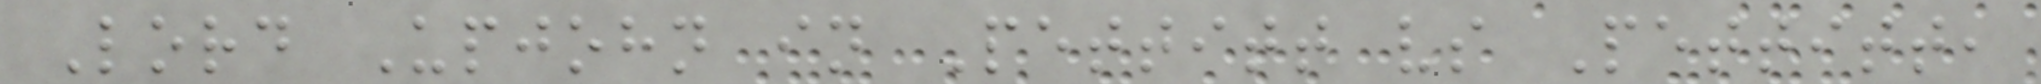Lord Upjohn in Pettitt vs Pettitt,
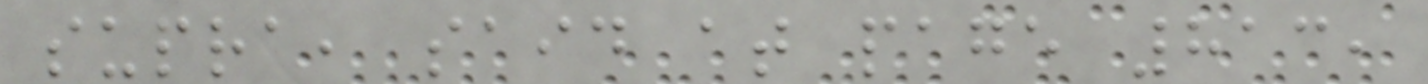supra, said at page 813,
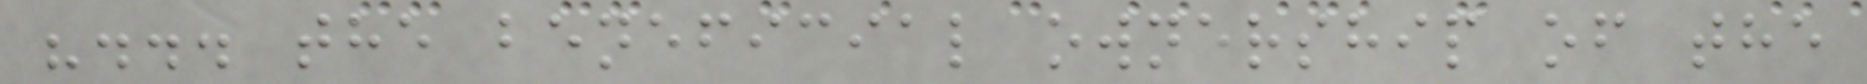"... the beneficial ownership of the
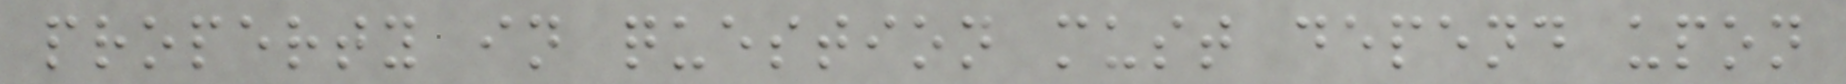property in question must depend upon
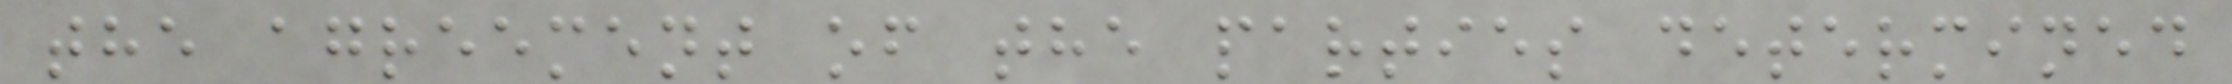the agreement of the parties determined
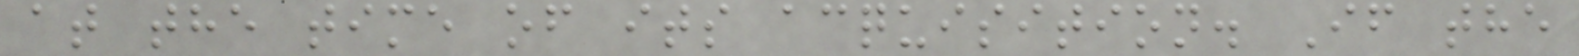at the time of its acquisition. If the
